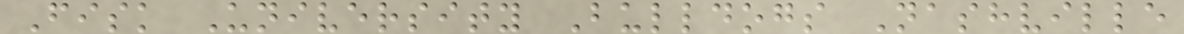Fisk University Bulldogs Nashville
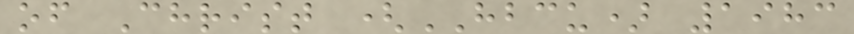of Christ (HBCU) 1983
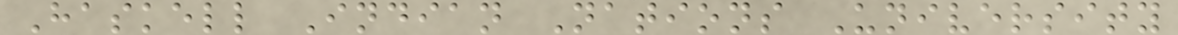Haskell Indian Nations University
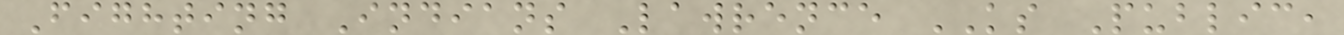Fighting Indians Lawrence KS Public,
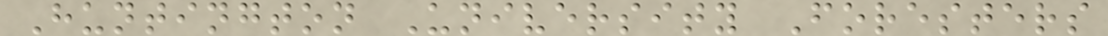Huntington University Foresters
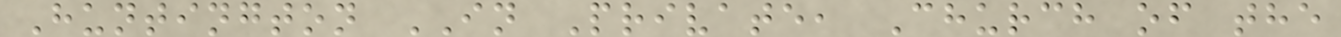Huntington IN Private, Church of the
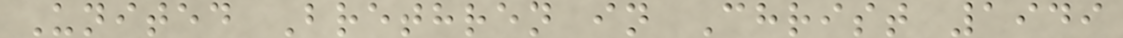United Brethren in Christ 1949
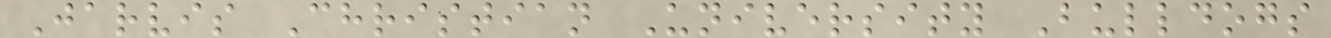Jarvis Christian University Bulldogs
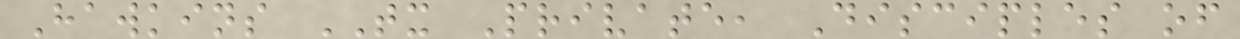Hawkins TX Private, Disciples of
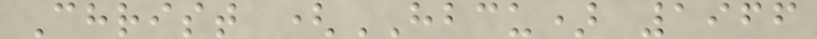Christ (HBCU) 1966
